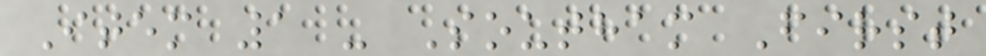Item 1 - Southam First
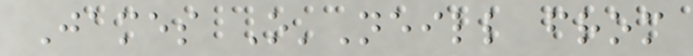James O'Neill from
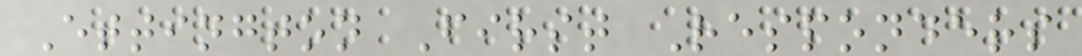Ettington First Responders
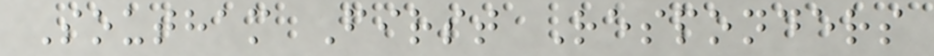Southam First Responders
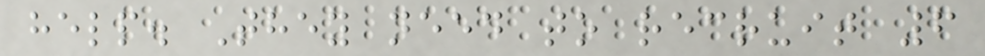help. They need to recruit 6
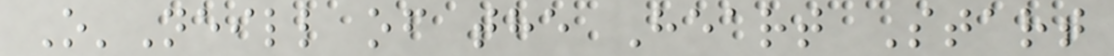O'Neill of the Heart Start
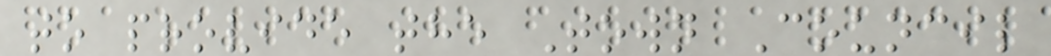to provide the Town Council
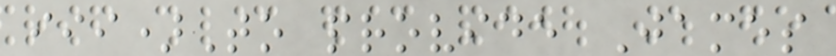iii)To provide James
